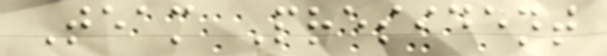Team President
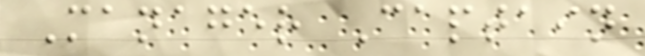Manager Captain
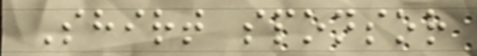Shirt sponsor
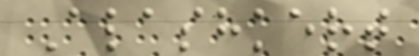Alashkert
